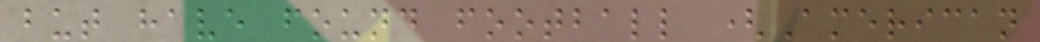but have found football (American
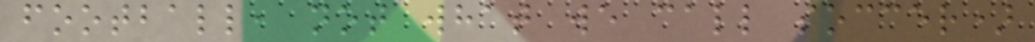football, not what we call soccer)
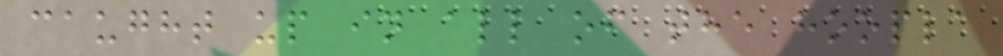caught up in all of the hoopla
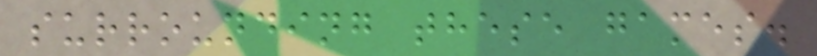surrounding these games.
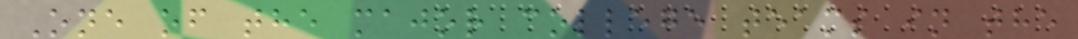One of the major college teams in the
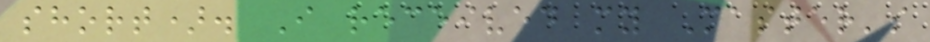short). I received my Master's
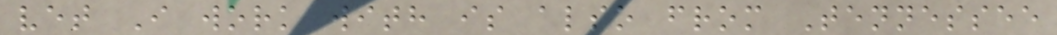vet I work with is also from Tennessee
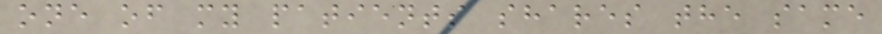one of my patients shares the same
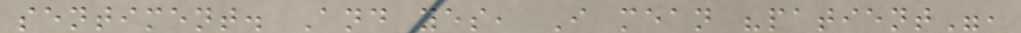sentiment. And yes, I mean "patient",
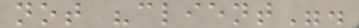not "client".
